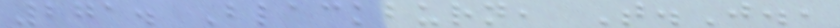271. Blackburn, T.J.,
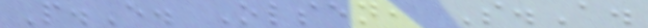P.E. Olsen, S.A.
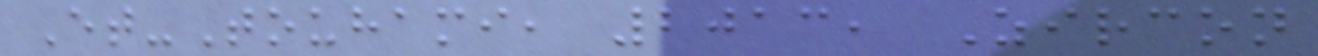Et-Touhami, 2013, Zircon
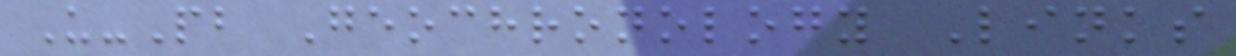U-Pb Geochronology Links
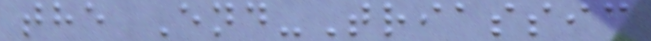the End-Triassic
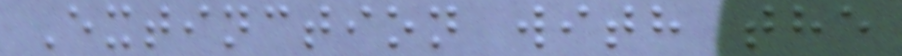Extinction with the
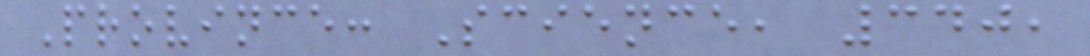Province: Science, 340,
